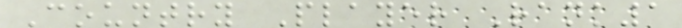Country Player Rank1
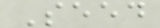Seed
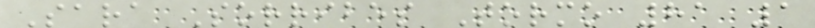Sara Sorribes Tormo 81 1
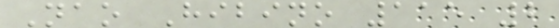Nao Hibino 115 2
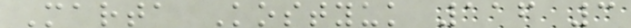Marta Kostyuk 116 3
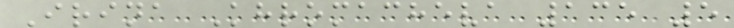Irina Khromacheva 135 5
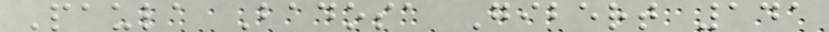Paula Badosa Gibert 141
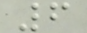6
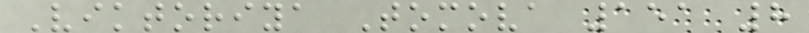Viktoriya Tomova 151 8
